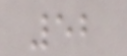52
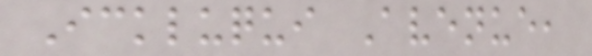Ickluqui Avenue,
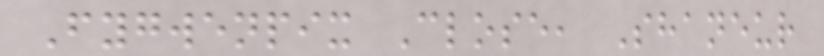Fygwenpix Close, Shaneur
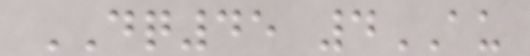DQ45 4AU
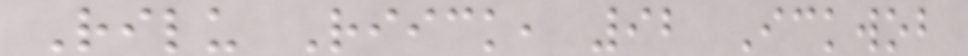Rilu Riick, 92 Ickwob
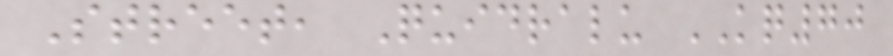Street, Quidralu KQ70
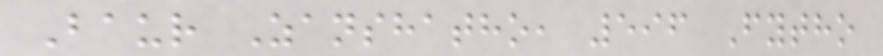Baur Zanshatho, 596 Fytho
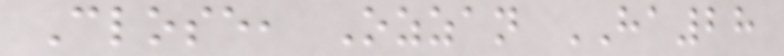Close, Ozzan HA28
